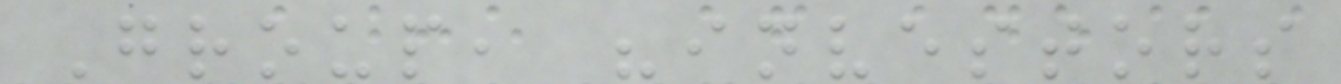Group, "investors
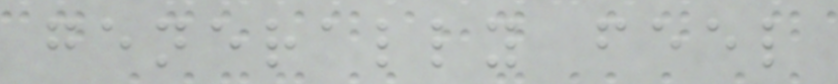generally feel
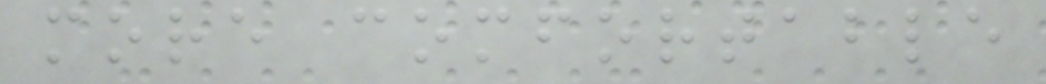more comfortable
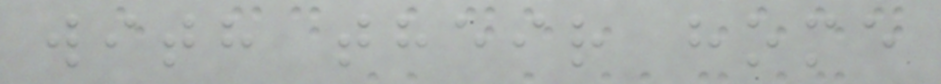with their home
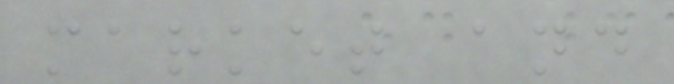market and
